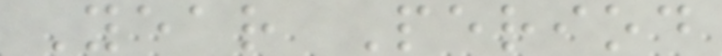Year Period
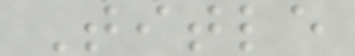Title
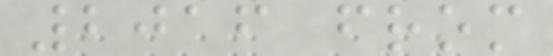2016 from
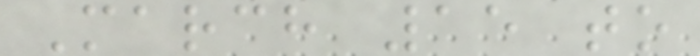March 15 to
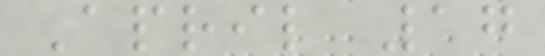April 17
